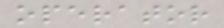operator
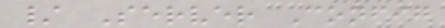/ Server Config
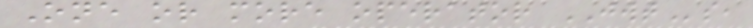One or more operator JWTs,
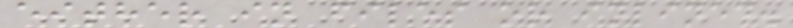either in files or inlined.
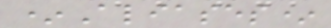*Aliases*
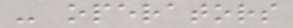- operators
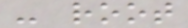- root
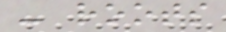- roots
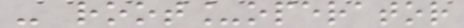- root_operator
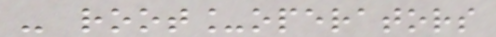- root_operators
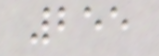255
